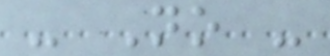- No -
